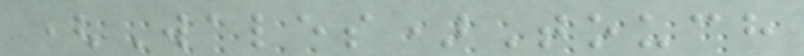(Wales)Touch
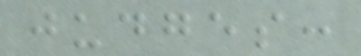judges:
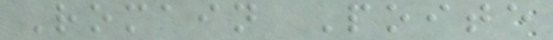Romain Poite
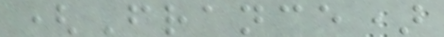(France)
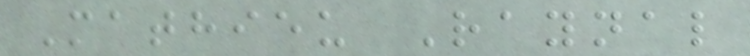Mathieu Raynal
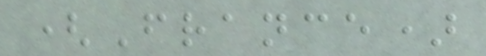(France)
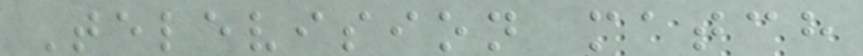Television match
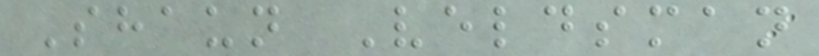Shaun Veldsman
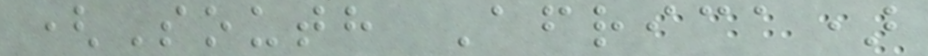(South Africa)
